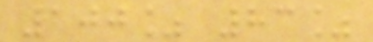100% 83%
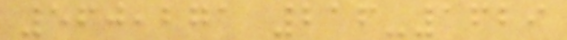560,271 216-1629
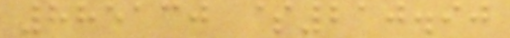885130 $210.90
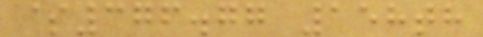$376.77 158th
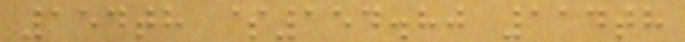154th $154.80 114th
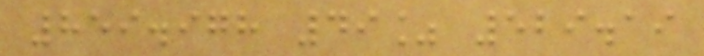859.978 49% 529.19
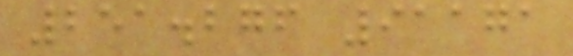251.276 91171
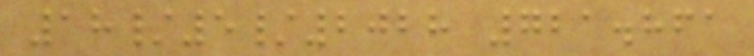18/5/2028 721.861
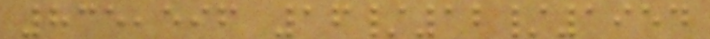835,596 16/12/1954
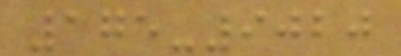175-9020
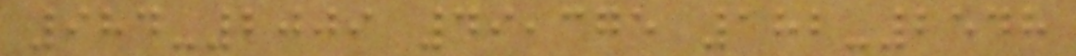984-2009 49,375 182-2548
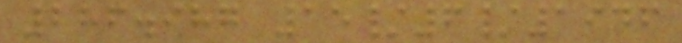286.987 15/6/1946
